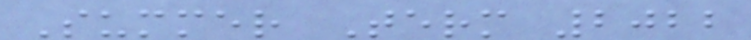Summer Term 2022
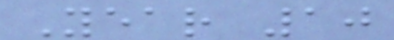Year 10
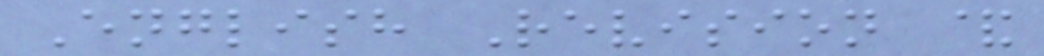English Revision &
